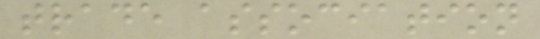trade association
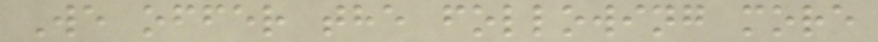We offer the following more
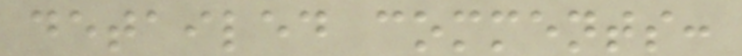detailed comments:
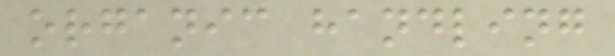organic handling
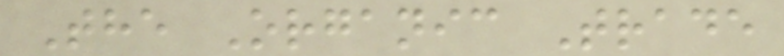The Organic Trade
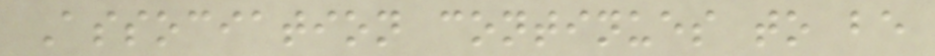Association continues to be
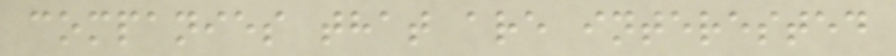companies that are interested
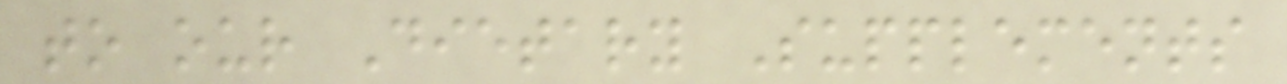to our Dietary Supplements
